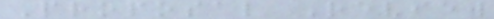Proposal Review
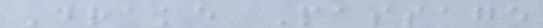Drake Passage
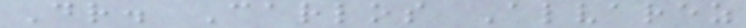Dr. Carlos Alvarez
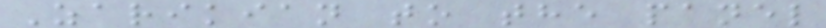Zarikian to the panel
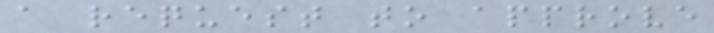a request to approve
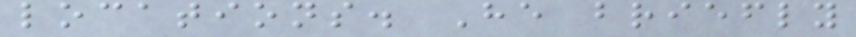locations. He briefly
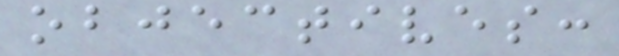objectives:
